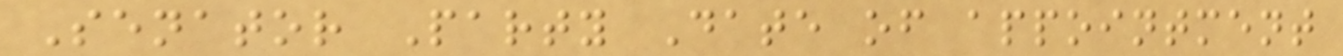Senator Party Date of appointment
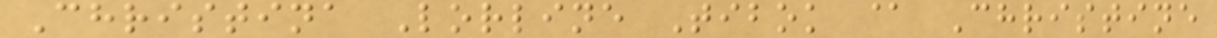Christina Lorline Tibok @ Christine
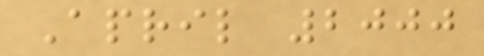April 2000
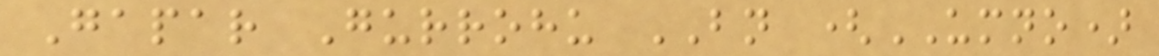Gapar Gurrohu BN (UMNO)
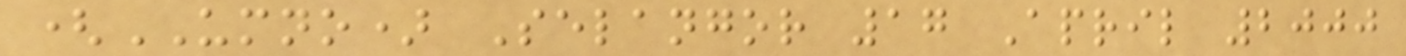(UMNO) Selangor 17 April 2000
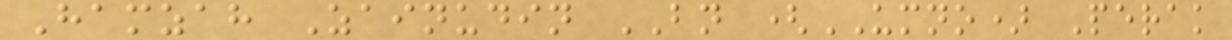Hamzah Zainudin BN (UMNO) Perak
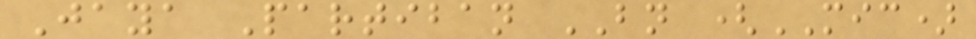Jaya Partiban BN (MIC)
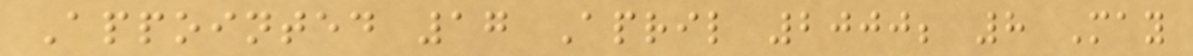Appointed 17 April 2000; 8 May
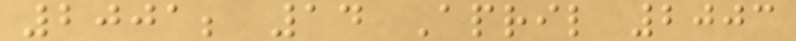2001; 14 April 2003
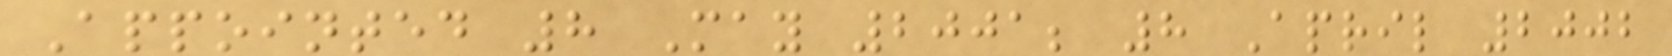Appointed 8 May 2001; 8 April 2002
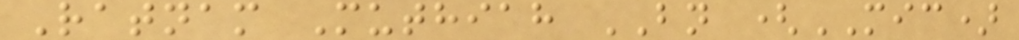Ratnam Muthiah BN (MIC)
